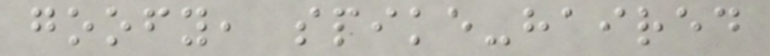goofy, spike-haired
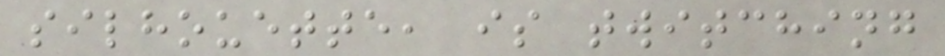silhouette, is twitching
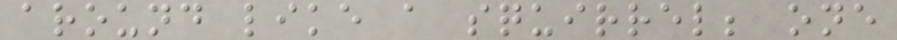around like a squirrel; one
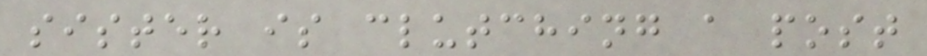sister is clutching a post
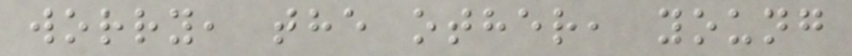worry, the other, young
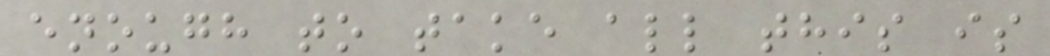enough to take all this is
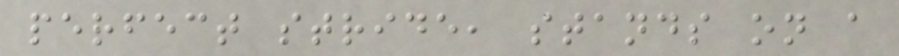perfect stride, stands on a
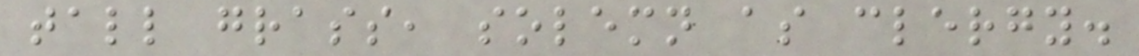tall grass, solemn as clergy.
